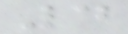4
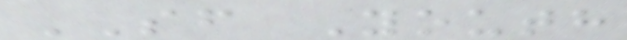SF Youth
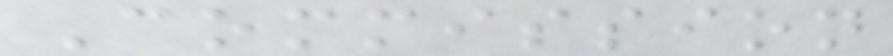Commission
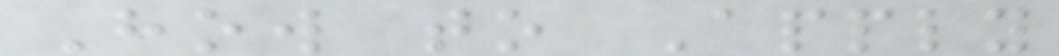How to Apply
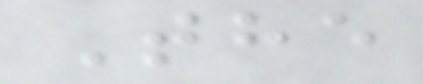The
